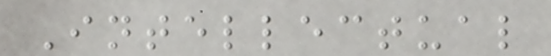Intellectual
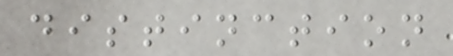distinction
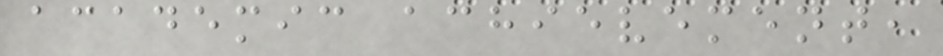academic achievement,
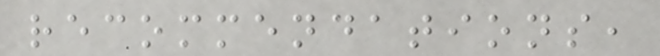recommendations,
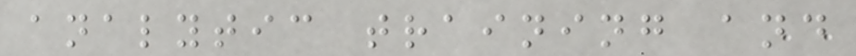analytic training and
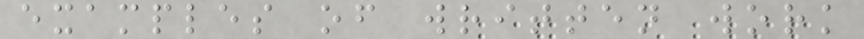examples of written work
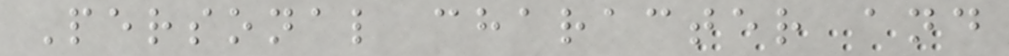Personal character and
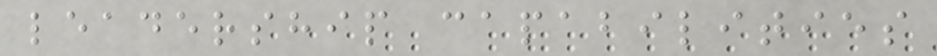leadership capabilities
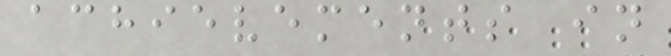achievements in
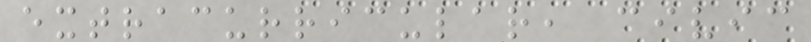extracurricular, civic
